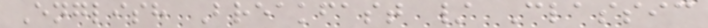English Breakfast / Classic
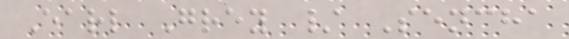Earl Grey / Sencha
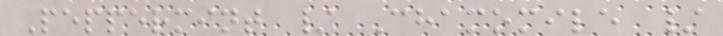Peppermint / Chamomile /
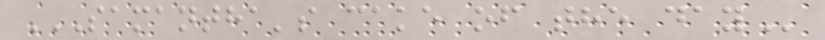SAMANTHA'S CAKE OF THE DAY
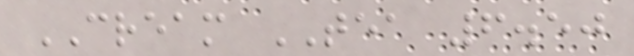CREAM TEA 6.50
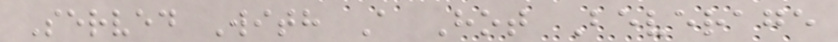Served With A Hot Beverage
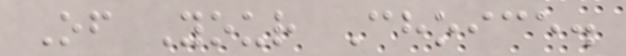Of Your Choice.
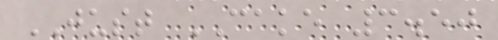JUST CAKE 3.50
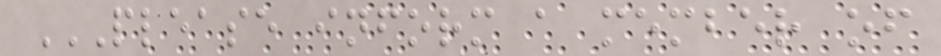PLEASE INFORM A MEMBER OF
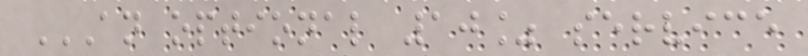AN OPTIONAL 10% SERVICE
